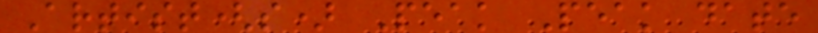Artist(s) Peak Peak date
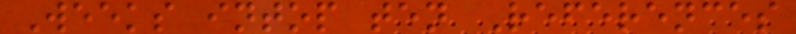Weeks intop ten References
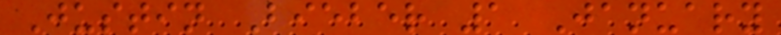Justin Bieber 1 January
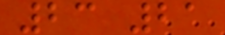23 21
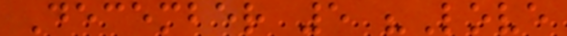December 5 "Love
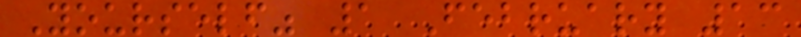Yourself" 1 February 13
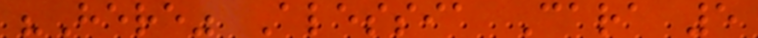"Here" Alessia Cara 5
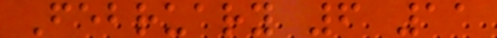February 6 11
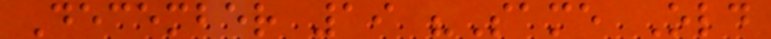December 19 "Same Old
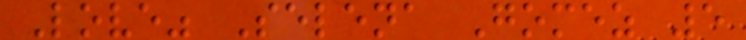Love" Selena Gomez 5
